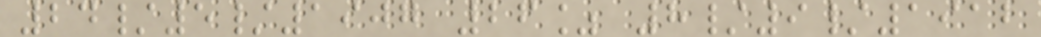24/5/1907 26% 8/9/1912
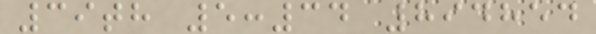39th 5:34 894854
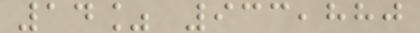14% 933,880
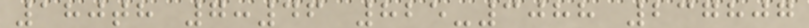180th 7:46 825-3088 237807
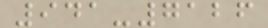941-7126
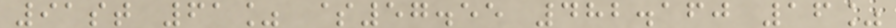91st 61% $57.55 482.160 16%
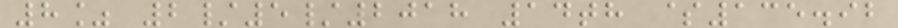8% 2/5/2018 14th $135.92
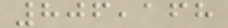806,168
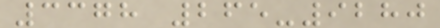3378 265-9280
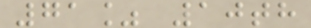71% 10th
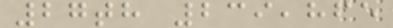27th 239,865
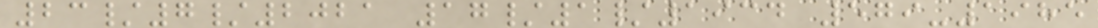23/7/2021 17/1/1934 579-1985
